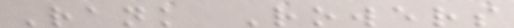Rank Rowers
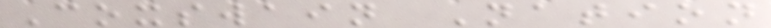Coxswain Nation
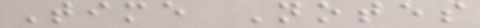Time Notes
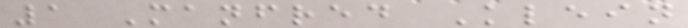1 Manfred Klein
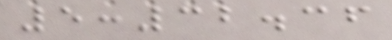5:32.36
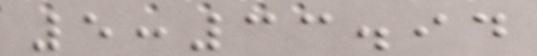5:33.94
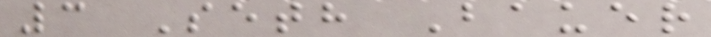3 Seth Bauer
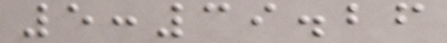5:39.26
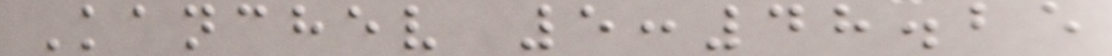Kanchev 5:48.25
